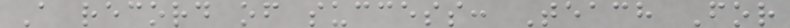A record of success: Teach For
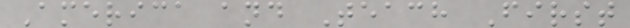America and Teach First
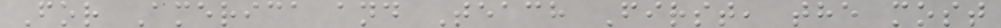For America and Teach First, the most
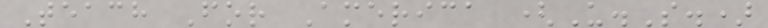Teach For America (U.S.)
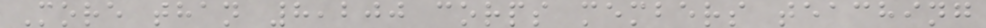More than 8,200 corps members teaching
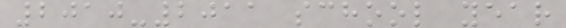2010-2011 school year
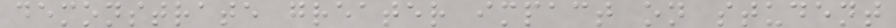demonstrate greater impact on student
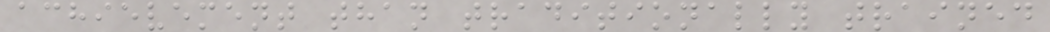achievement than traditionally trained
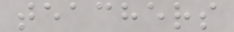teachers
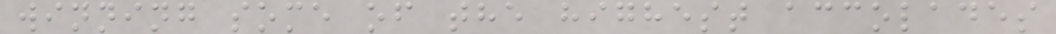winning some of the highest accolades
